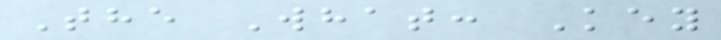The What: Key
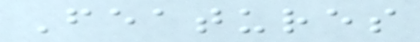Features
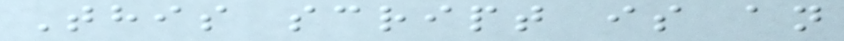This script is an
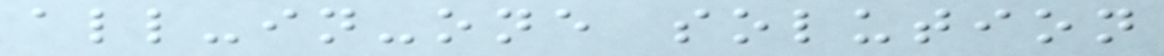all-in-one solution
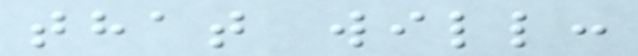that will:
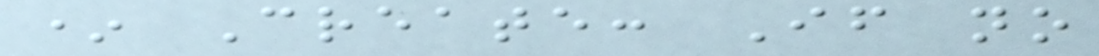* Create: If no
